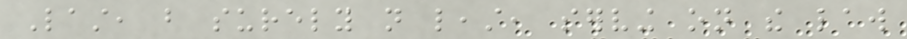Last, but surely not least, serving on the law
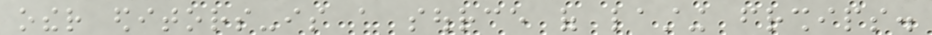other editors-is a source of lasting friendships.
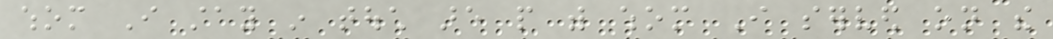whom I stay in touch are people with whom I served on the
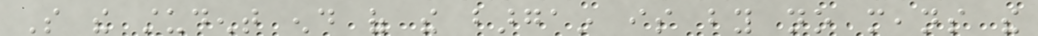So the student end of the bargain is by no means the
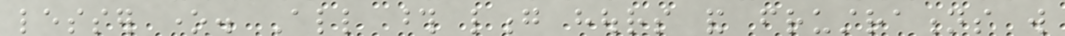lesser one. All those long hours and frustrations will
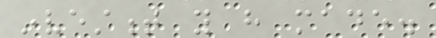investment you have made.
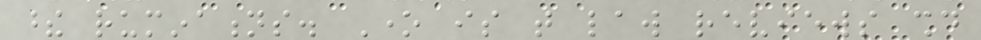these ruminations. One is that law reviews should
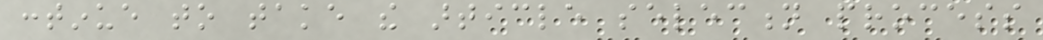continue to take the article selection process
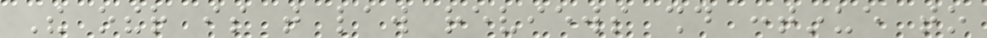The other is that law reviews should continue to
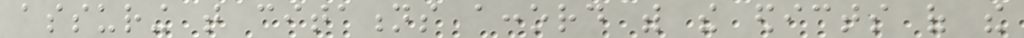assuring that citations accord with the edicts of the
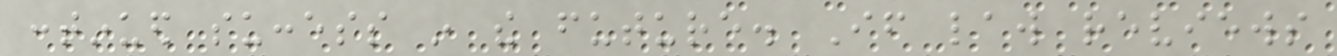continued success in the future. If law reviews
